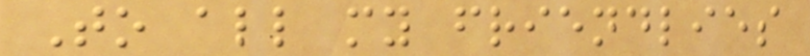To all my friendlies
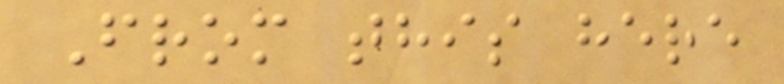From this here
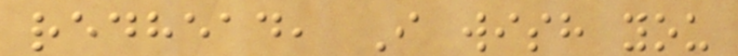redhead, I wish you
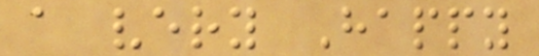a very Happy
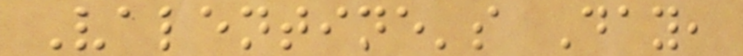Valentine's Day,
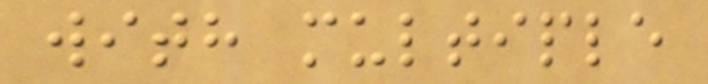with multiple
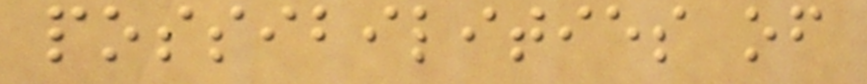possibilities of
